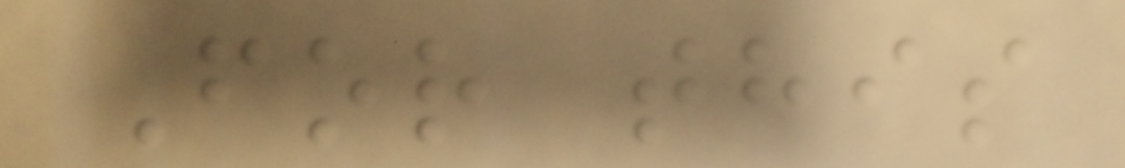For this
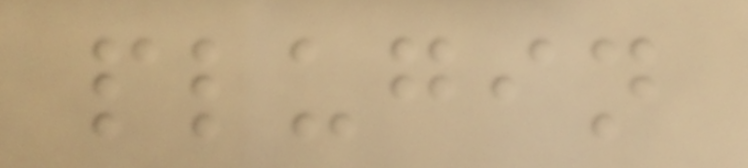plugin
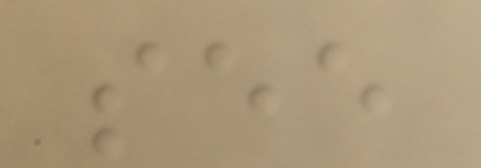see
